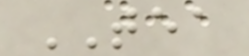TEA
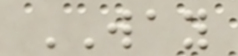WAY
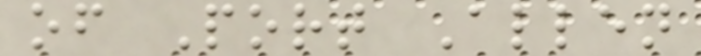of Port Allen
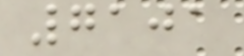7101
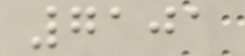7101
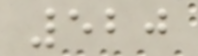520
